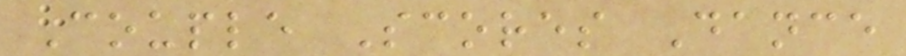Couple Scores Dance
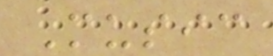Music
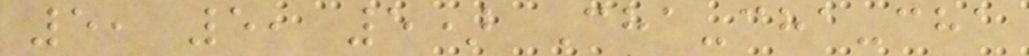5, 5, 5) Cha-cha-cha
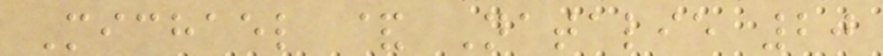Michael & Natalie 20
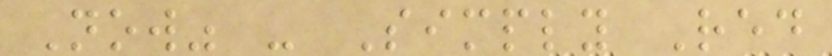Now" - Simply Red
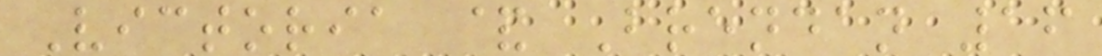Victoria & Brendan 16
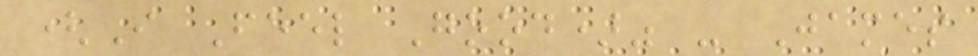(I Feel Good)" - James
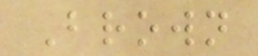Brown
